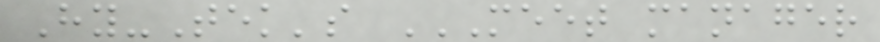Hy-Tek's MEET MANAGER
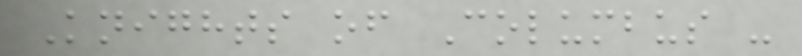Knights of Columbus -
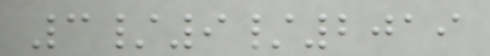3/9/2019
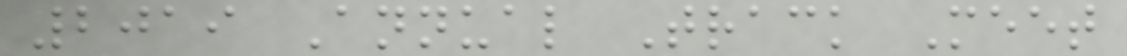2019 Annual Track Meet
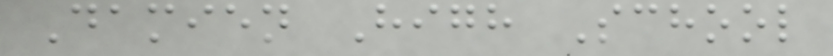Damien High School
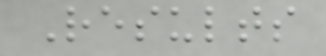Results
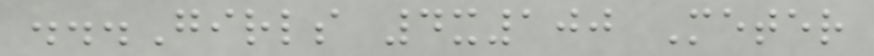...Girls 4x100 Meter
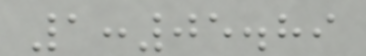1:05.89
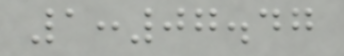1:07.47
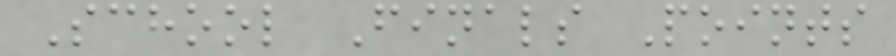School Finals Points
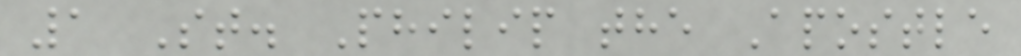1 St. Philip the Apostle
